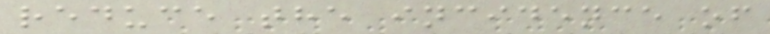reduce the incidence of
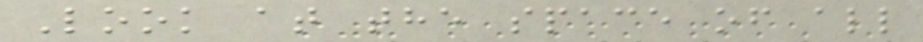Look at the space of all
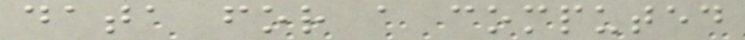data for a computed
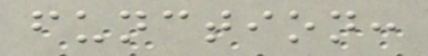function:
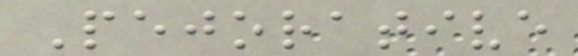Pejorative
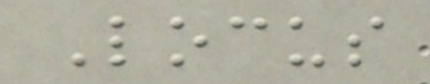Locus
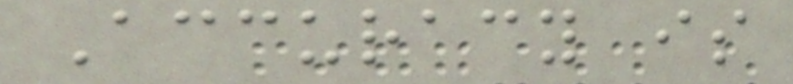Accuracy is
